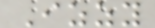Izzy
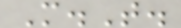M.T.
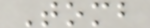Tomb
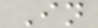In
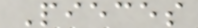Pieces
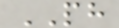PH
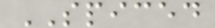SPICED
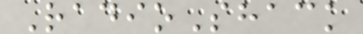RadioShack
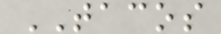TACOS
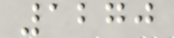1270
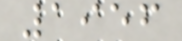1956
